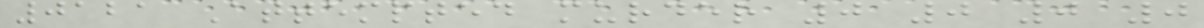0121 Attempted murder 0 0 0 0
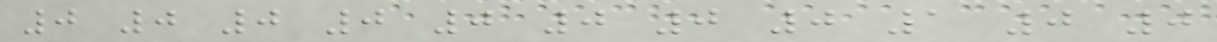0 0 0 0 0 0 0 0 1 0 0
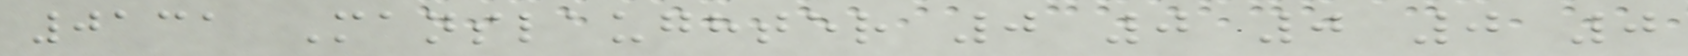0131 Manslaughter 0 0 0 0 0
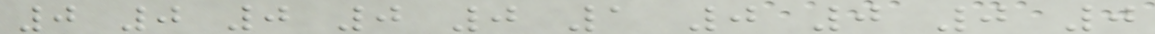0 0 0 0 0 1 0 0 0 0
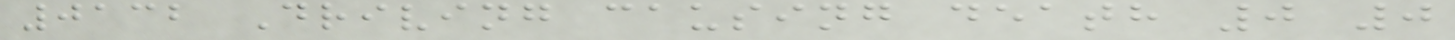0132 Driving causing death 0 0
